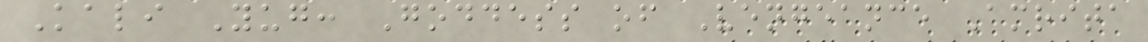Kali Yug: Goddess of Vengeance Amrita
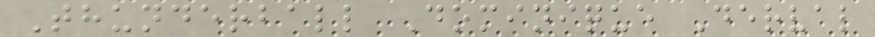Thunderball Dominique Derval
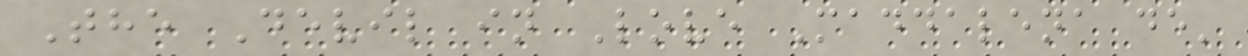The Devil in Love Maddalena de'
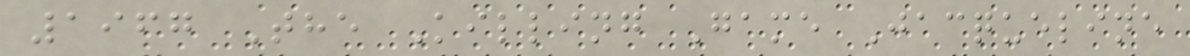1967 The Killing Game Jacqueline
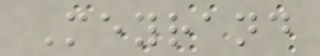Meyrand
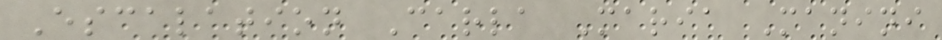Escalation Carla Maria Manini
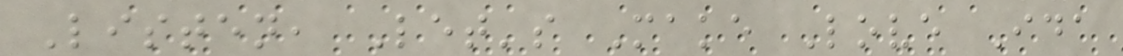Listen, Let's Make Love Ida
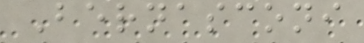Bernasconi
